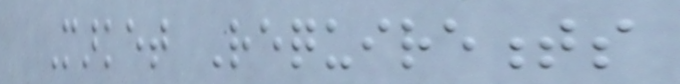Market Requirements
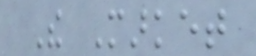The Market
